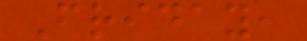Friday,
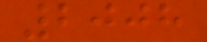2008
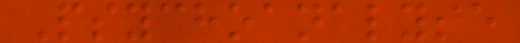Psychoanalyse
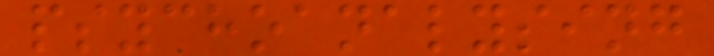psychoanalysing
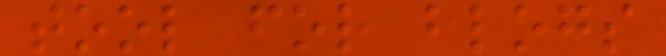tool for blogs
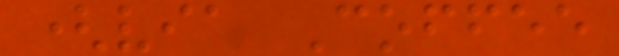(via Coffee
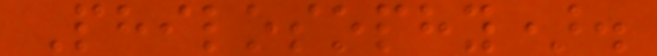Philosophy).
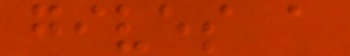gives a
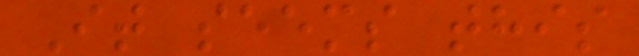It seems this
